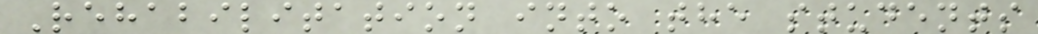Rehabilitation into the students
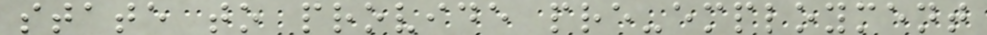state to provide pre-employment
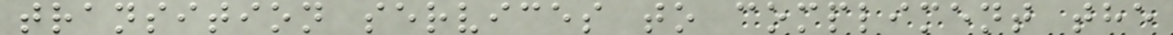transition services to compliment the
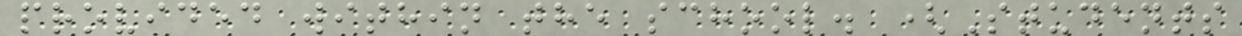provided within the school. (Students
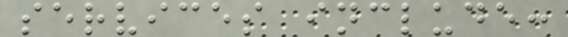services include:
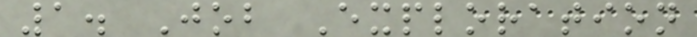1. Job Exploration
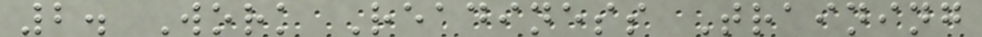2. Work Readiness Training
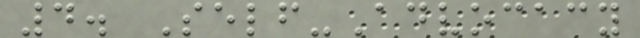4. Self-Advocacy
